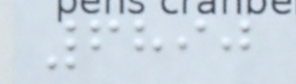6890
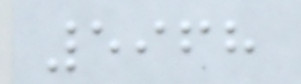5968
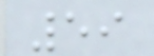59
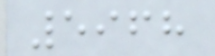5968
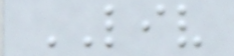LIV
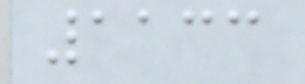1133
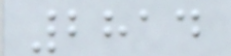2814
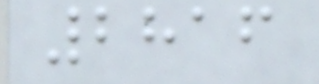2816
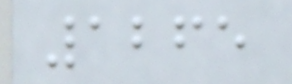1265
